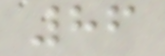86
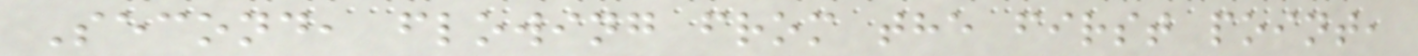Second, flowing from the first point,
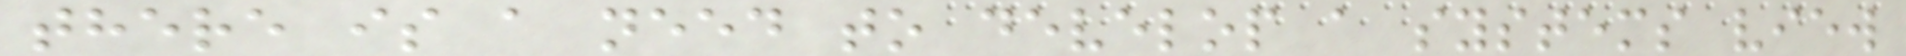there is a need to develop a systems view
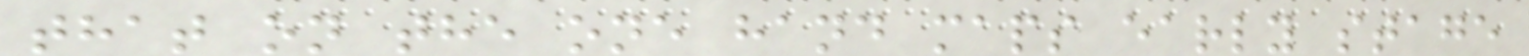that on the one hand maps early stage
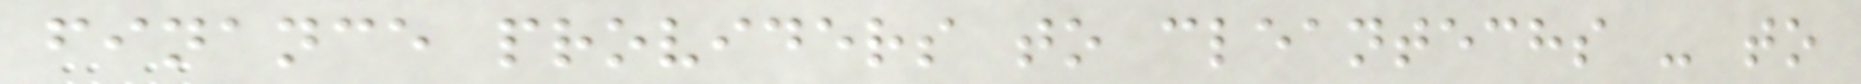finance providers to cleantechs - to
